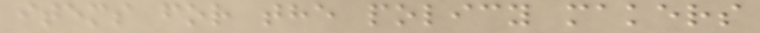items for the policy makers
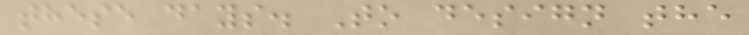these days. To design the
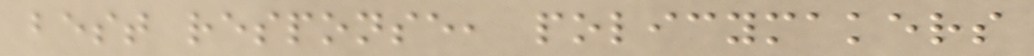best response, policymakers
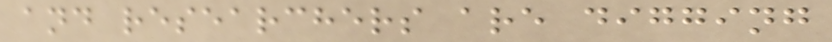and researchers are digging
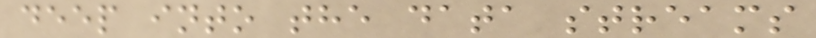deep into the data streams
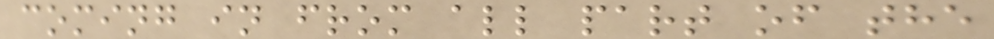coming in from all part of the
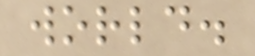world.
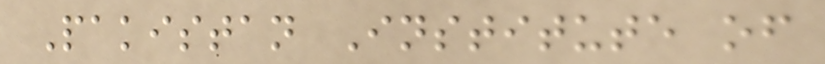Pakistan Institute of
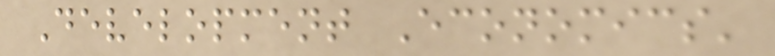Development Economics'
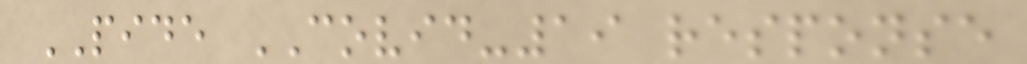PIDE COVID-19 response
